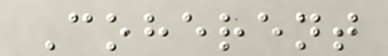Coherent
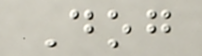Dog
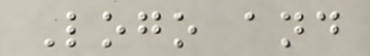Logo and
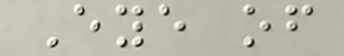Eye of
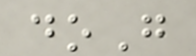doG
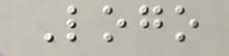Logo
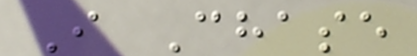I Chase
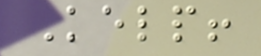Kelp!
